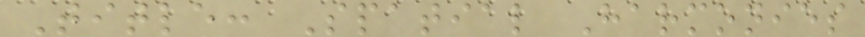Title: Spatial Harmonies
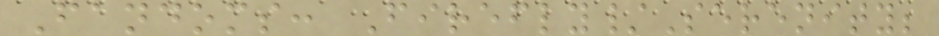Fandoms: Firefly/Serenity;
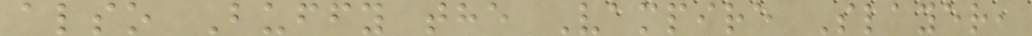also Buffy the Vampire Slayer,
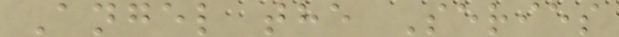Angel the Series
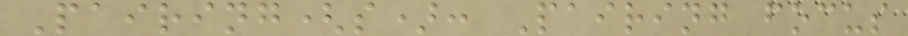Pairing(s): Pairing focus
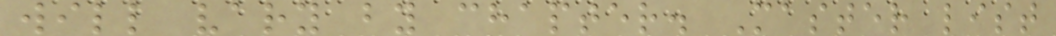will vary by chapter. Master list
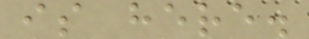is here.
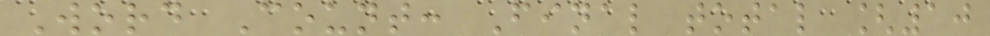Word Count: Final total [10
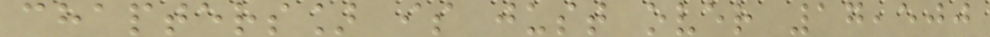chapters] is just over 17,500
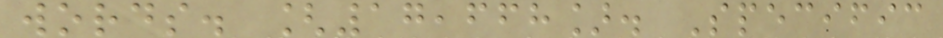words. [17,668]. Specific
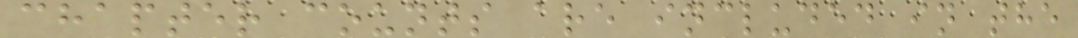chapter counts are included in the
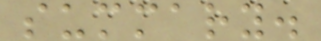summary.
